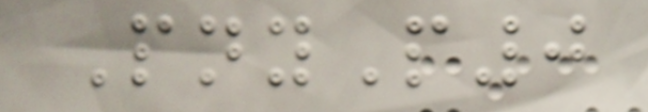PnyP0
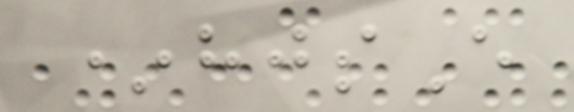*hjsE
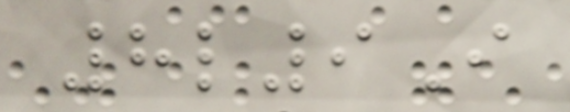8l9I
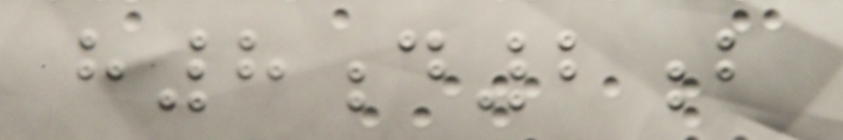h8d2b
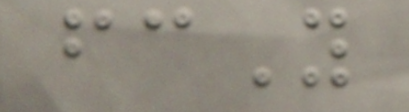fcY
